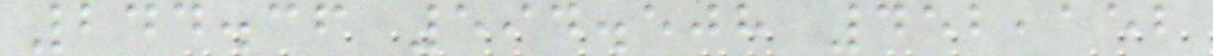244.36 594.508 452,152
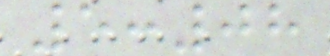5:08
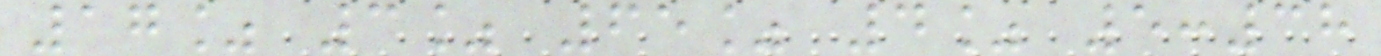17% 3% 65% 4% 5:38
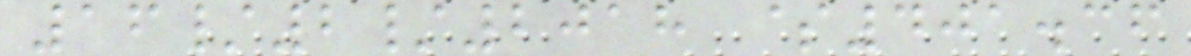16/2/2018 $401.36
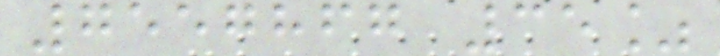7557867 35%
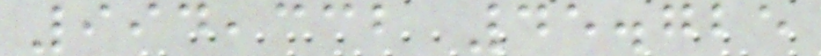994,332 45.725
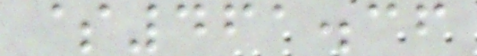$461.36
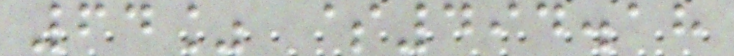64% $494.18
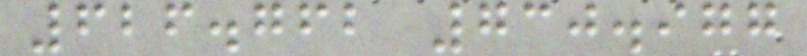626.762 730.977
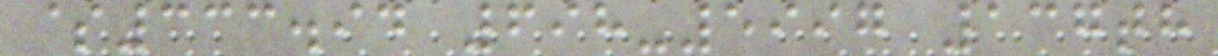$333.94 698-5997 137th
